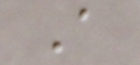A
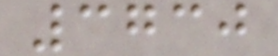3730
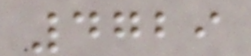4729
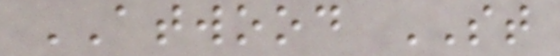ATWOOD ST
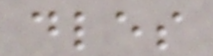dles
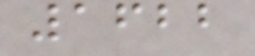1622
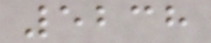5238
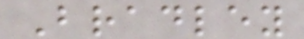Bradley
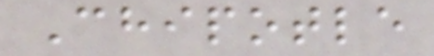Chipotle
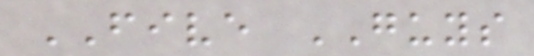FIVE GUYS
